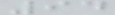94
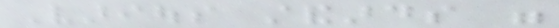Various standards were
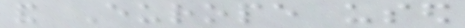and Europe used
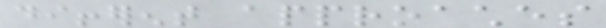different approaches
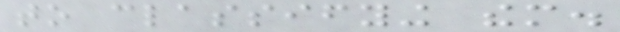to classifying them.
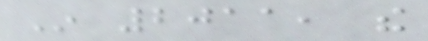In 2011, the
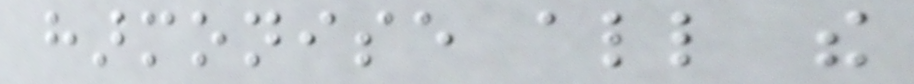harmonise all the
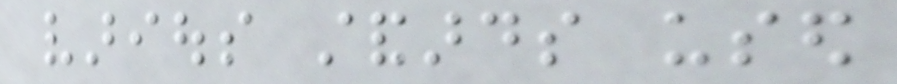various standards used
